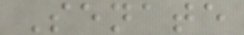Senate
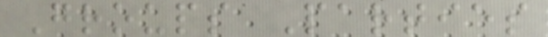Groups Parties
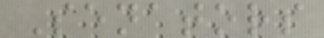Senators
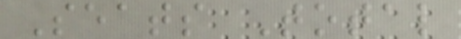Seats Total
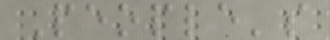People's
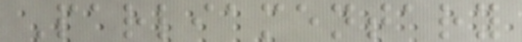Parliamentary
